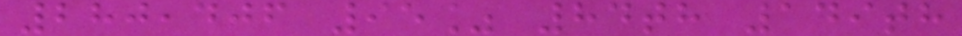280,406 95% 84th 149th
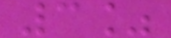3%
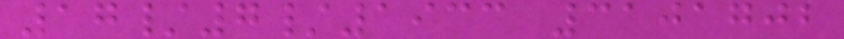17/7/1933 3101702
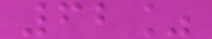62%
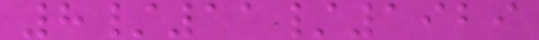8/11/1929
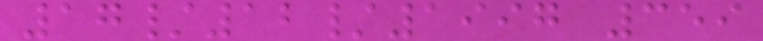17/12/1997 359
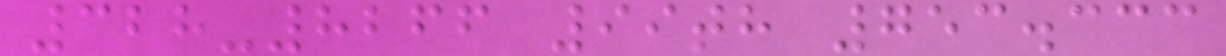328-8266 99th 753.333
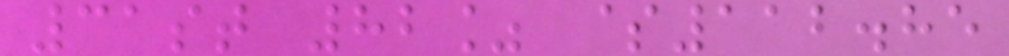31st 82% $112.85
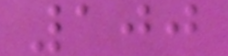100
